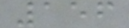156
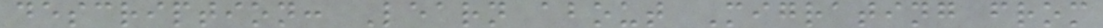description: Learn about Migrating from
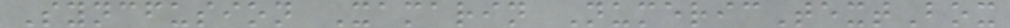Syncfusion Xamarin NumericTextBox
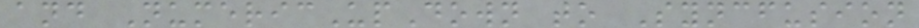and NumericUpDown to Syncfusion
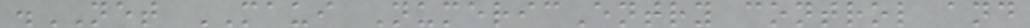.NET MAUI NumericEntry control and
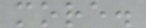more.
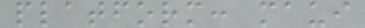platform: maui
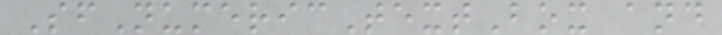SfNumericTextBox and
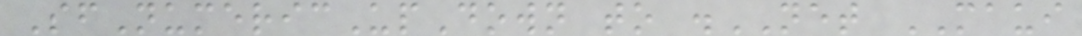SfNumericUpDown to .NET MAUI
